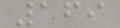169
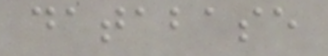database
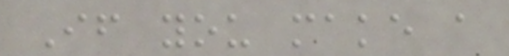If you make a
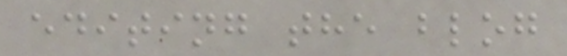editing the blog
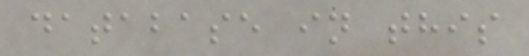database in this
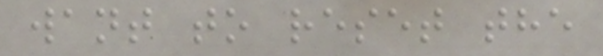want to reset the
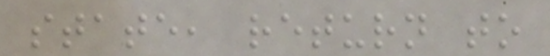state, return to
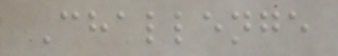Challenge
